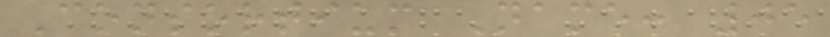Consortium Name: 05
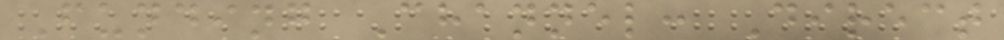Funding Channel: Direct
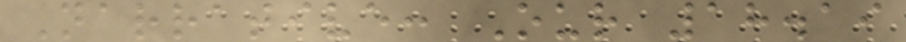Narrative: Our 18.19
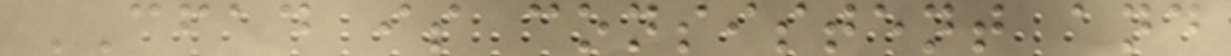CFAD is consistent and
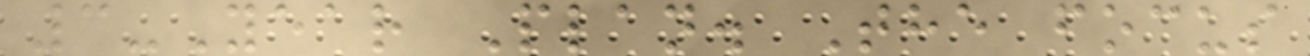3-Year Plan. The focus
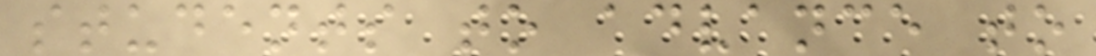students to advance to
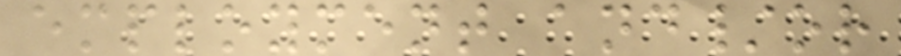employment and/or
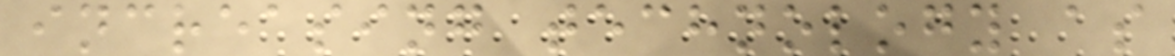increasing technology as
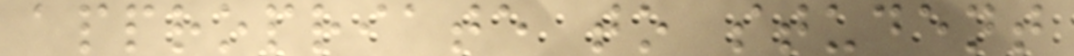appropriate to student
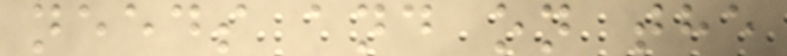needs and on the
